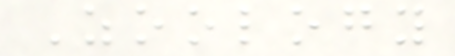Zoology
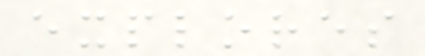explores
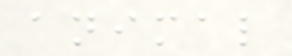animal
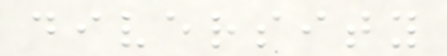diversity
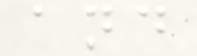and
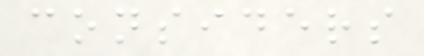considers
